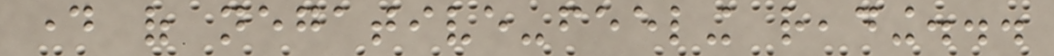day of negative-feeling reading...
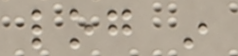log in
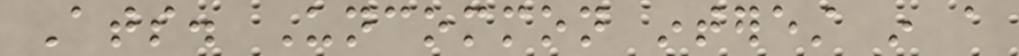Ats. Uncommon interest in a
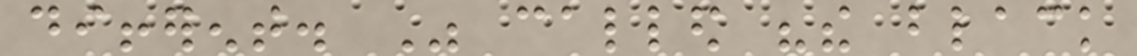different. Was called "the black
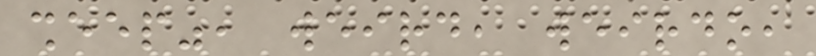sheep", weird, weirdo,
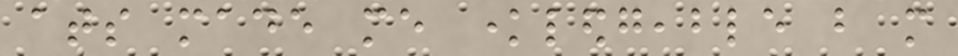ats made me knowledgeable but more
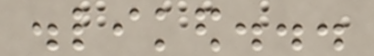disliked...
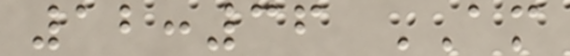12:36 AM
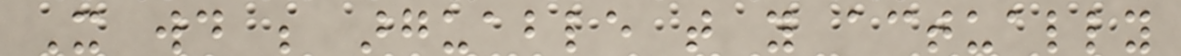It would be arguable that you actually
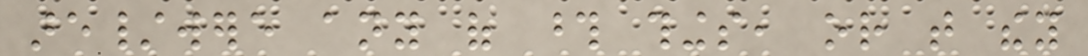are/were any of those things, or that they
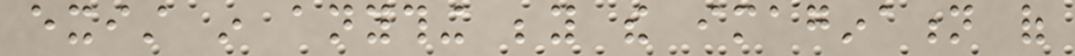exist in anything beyond the imagination of
